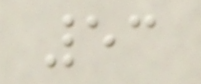53
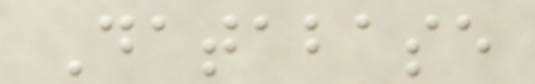Database
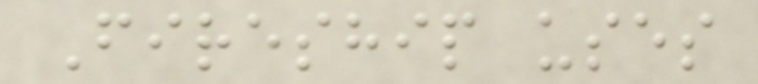Fireship uses
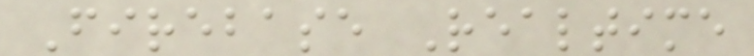Firebase Realtime
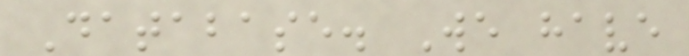Database. We have
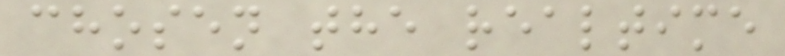chosen the realtime
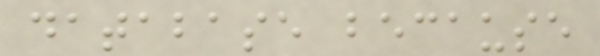database because
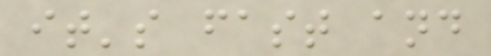it's fast and
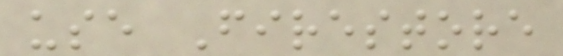use Firestore
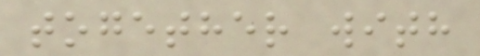together with
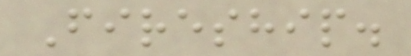Fireship.
